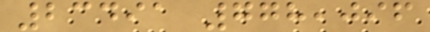23491 778,096
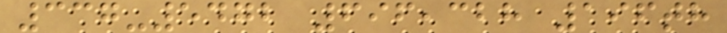337-5472 696,328 196th
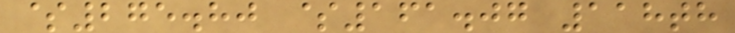$275.80 $161.07 118th
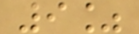9%
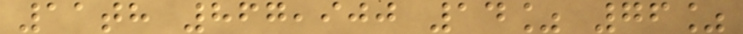11th 867,900 14% 76%
